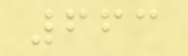663
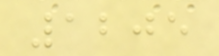1205
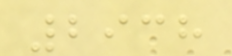2938
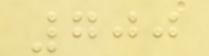700
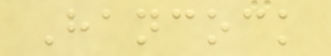Hancock
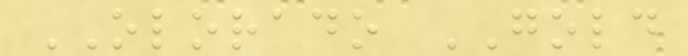OLORADO GOLD
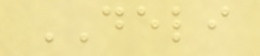DELI
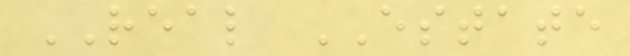REAL ESTATE
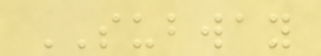SUBWAY
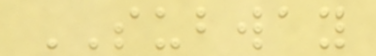SUBWAY
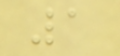1
